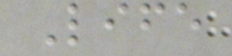Life
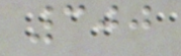300
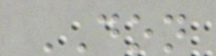DON
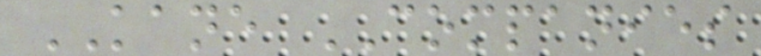KANE COMPANIES
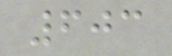603
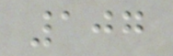107
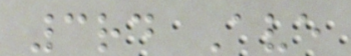3rd Ave
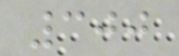300
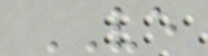VE
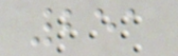251
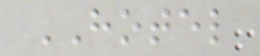HOTEL
